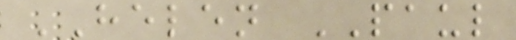HELEN PAUL
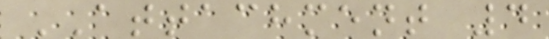ATTACHMENT 4
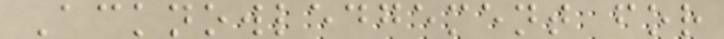Acknowledgement for
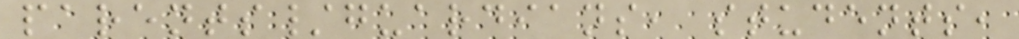parents/guardians, students,
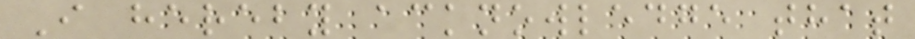I hereby acknowledge that
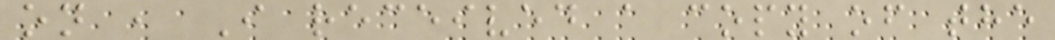on , I received a copy of the
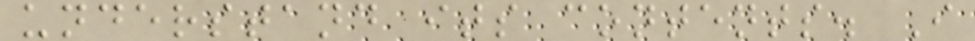understand its contents. I
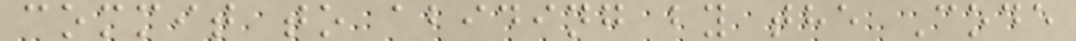commit to abiding by the Code
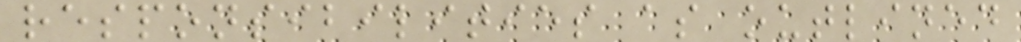responsibilities as outlined
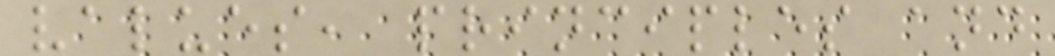values, principles and
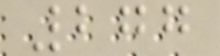277
